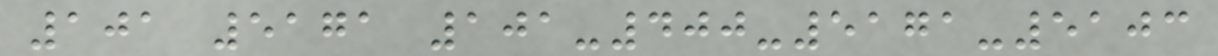101 5171 101-400-5171-5103
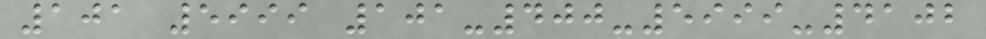101 5999 101-400-5999-4102
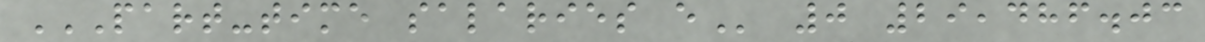PART-TIME SALARIES E 0 29,486.03
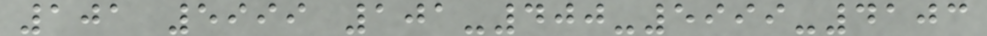101 5999 101-400-5999-4103
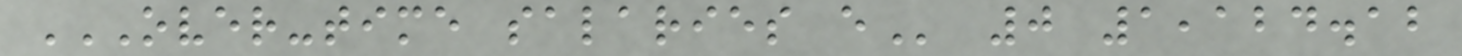OVER-TIME SALARIES E 0 1,124.12
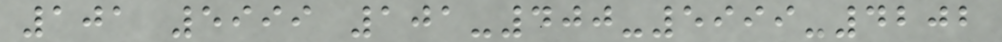101 5999 101-400-5999-4202
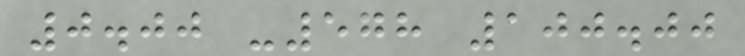0.00 -578 100.00
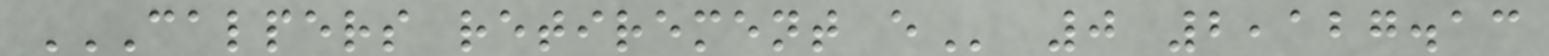CALPERS RETIREMENT E 0 2,127.13
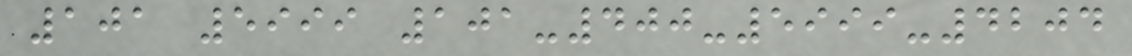101 5999 101-400-5999-4204
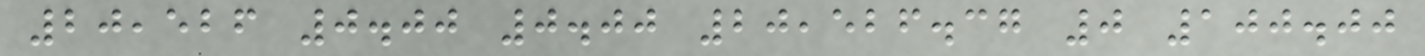20,526 0.00 0.00 20,526.37 0 100.00
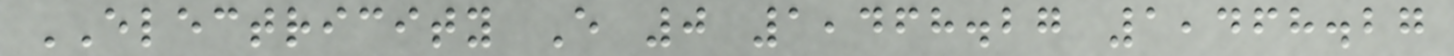ELECTRICITY E 0 1,468.27 1,468.27
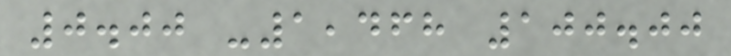0.00 -1,468 100.00
